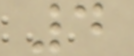4
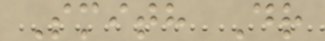Smith Dr
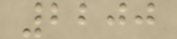2200
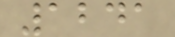1241
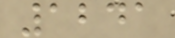1241
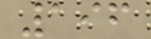196
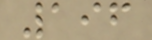196
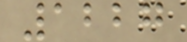1227
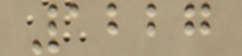1227
